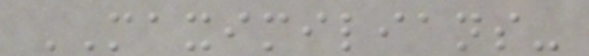MAXIMILIANS-
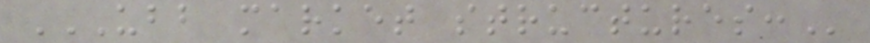UBB MARKET STRUCTURES:
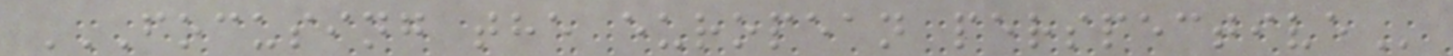FOCUSING THE EUROPEAN PERSPECTIVE
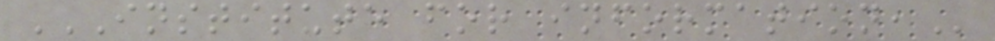INSTITUTE FOR INFORMATION,
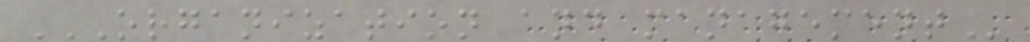ORGANIZATION AND MANAGEMENT
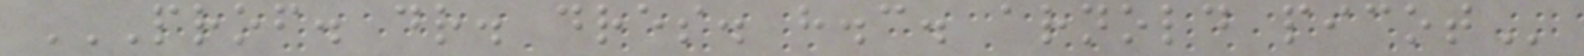PROF. DR. DRES. H.C. ARNOLD PICOT
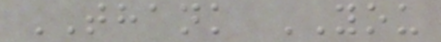THANK YOU
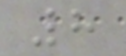8
